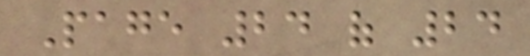Page 24 of 24
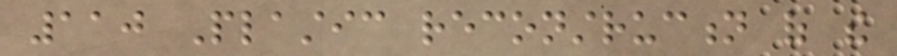110 Plastic reconstruction of the
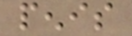penis
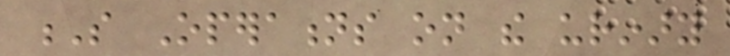S Operations on the urinary
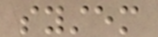system
